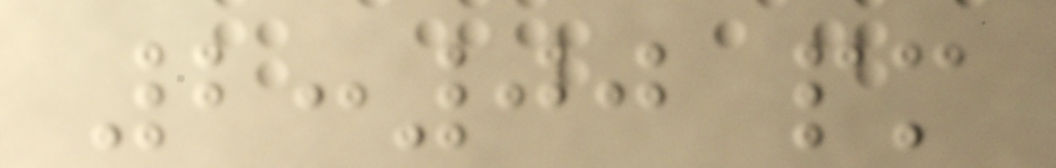2:00 pm
